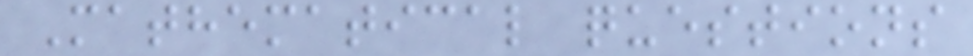Mathematical questions
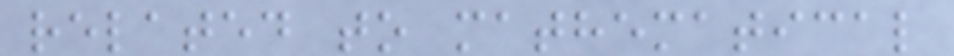related to mathematical
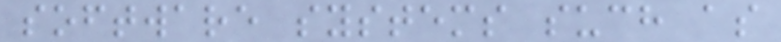software systems such as
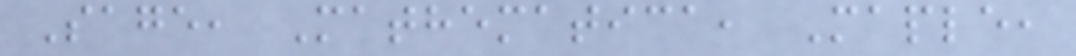Sage, Mathematica, Maple,
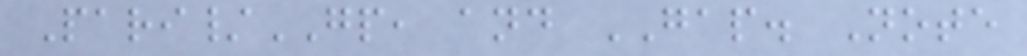Pari/GP, and GAP. Note
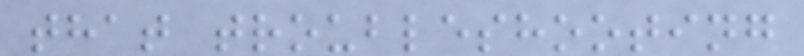that troubleshooting
